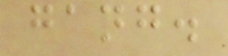gang.
